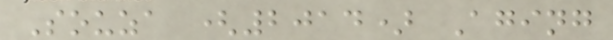Souza (2014) Aging
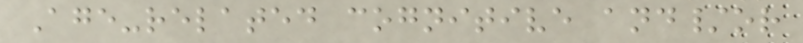Age-related cognitive and/or
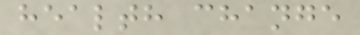health change
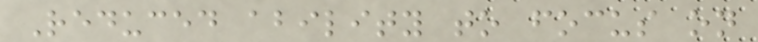Reduced ability to focus on
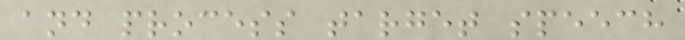and process target speech
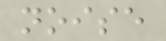noise
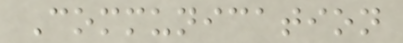Communication
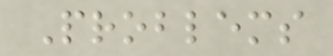Problems
